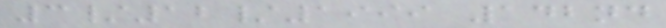3/12/1999 142nd
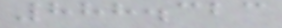888.323
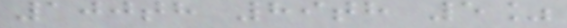100th 89th 5%
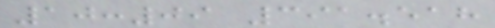10:09 391.518
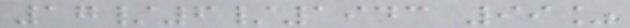17/6/1943 99%
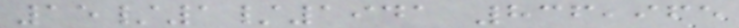15/1/1941 836,965
